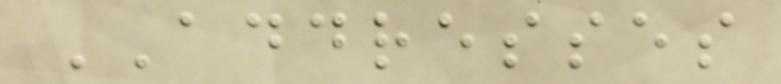ADDRESSES
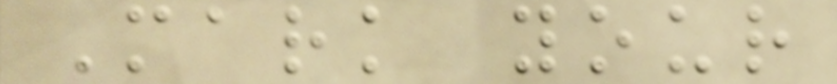Mark your
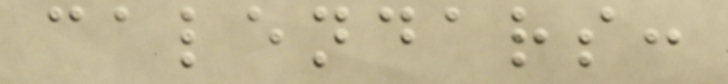calendars:
